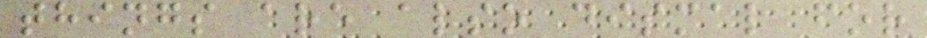things are also dismal for
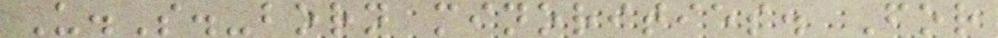U.S.-born minorities. For
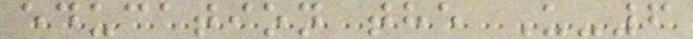education the U-6
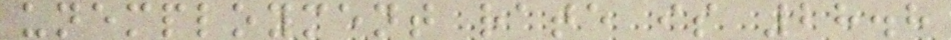unemployment rate is 28.8
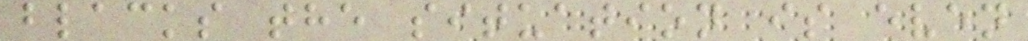blacks the situation is even
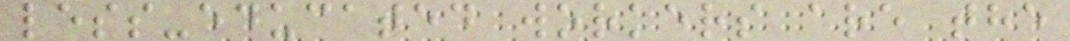less-educated workers are the
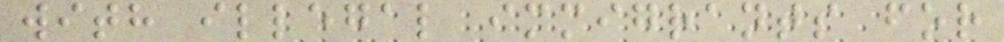with illegal immigrants for
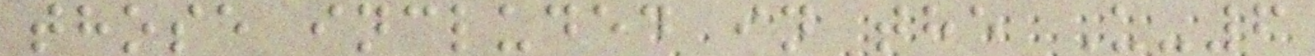those included in the U-6
